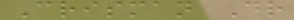Crisman Dr
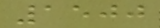1500
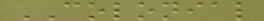COLONIAL
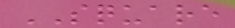SQUARE
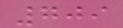709
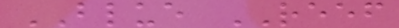BLUE REEF
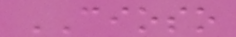CIOSO
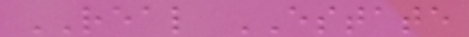REAL ESTATE
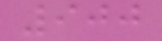900
